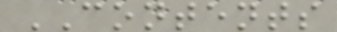CONTENTS
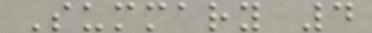Summary 4
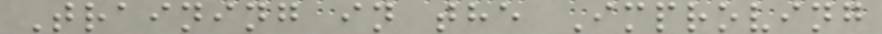Training in the Improving
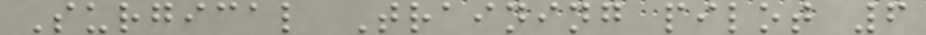Surgical Training pilot 6
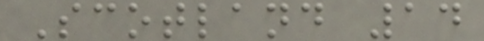Scotland 14
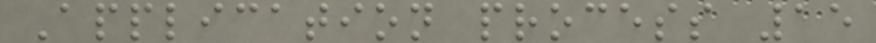Application process 15
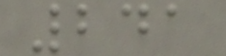241
